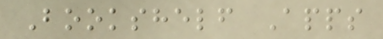Bookshelf Apps
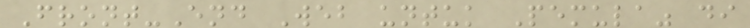Front-End Web untuk Pemula" di
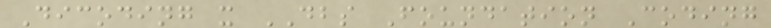Dicoding x DBS Foundation Coding
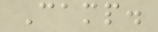Camp.
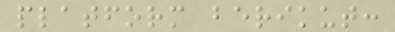platform berikut:
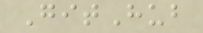GitHub
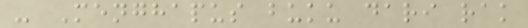- Menghapus buku dari rak
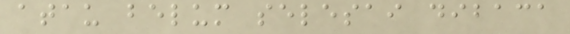atau belum selesai dibaca
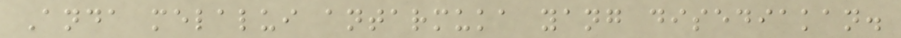Anda melalui antarmuka yang disediakan.
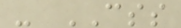- CSS
